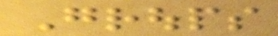Groups
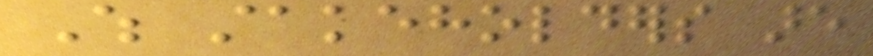Which stakeholders are
